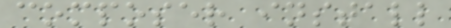composer install
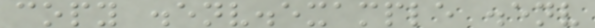copy .env.example .env
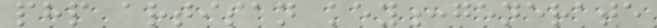php artisan key:generate
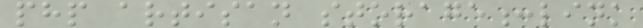php artisan storage:link
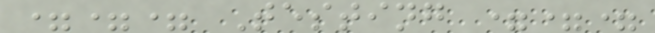=== Testing ===
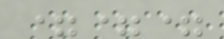===
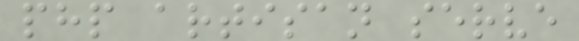php artisan serve
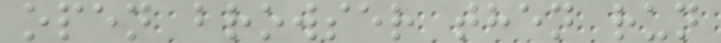open browser then run
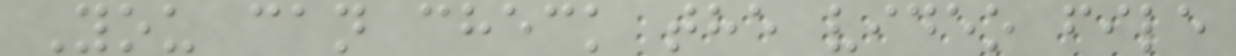You can check the video file
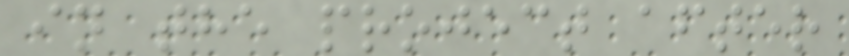in the project after
